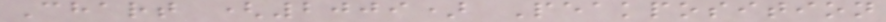Chart (2009) Peakposition
